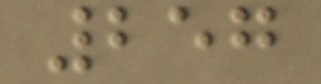257
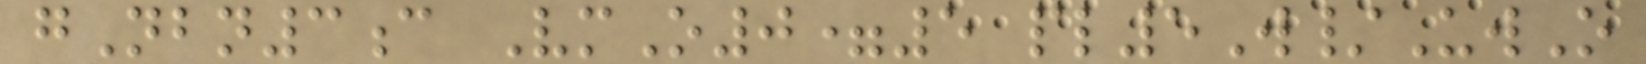gNbn3c VmO0=5 pl5W/UwO
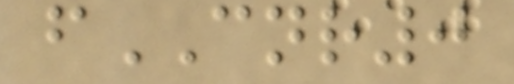fCNR0
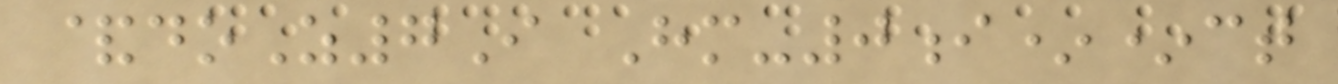&doZ7I Hm-0i**ct
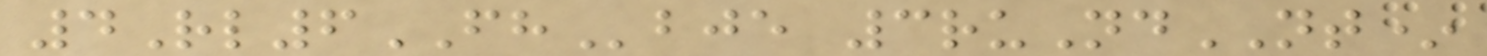4Rl6FHbje 3ruNdNT*
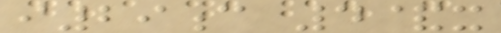i29c 4&x
